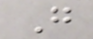G
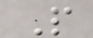P
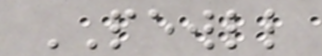PEWLL
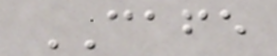CAFE
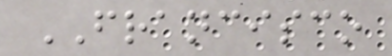FRANCISCO
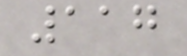117
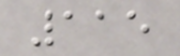115
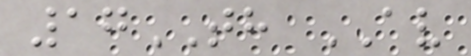17TH AV
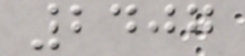2407
